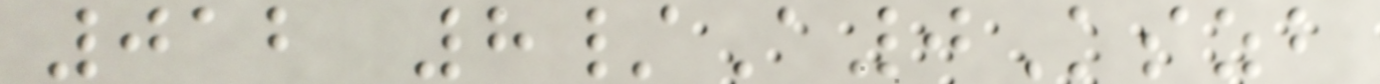012 8/A0Kszb
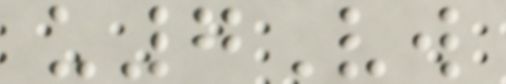u7Vw
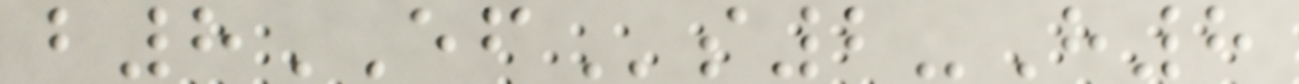b8EFs2-H8
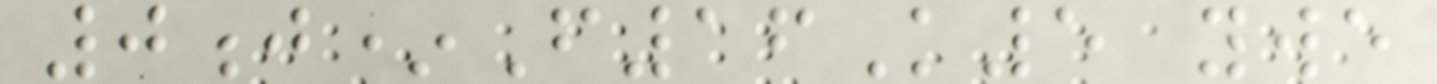0j*F16K5 ywe
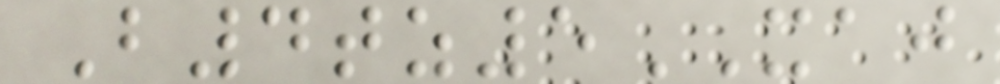B4tz5XAJ
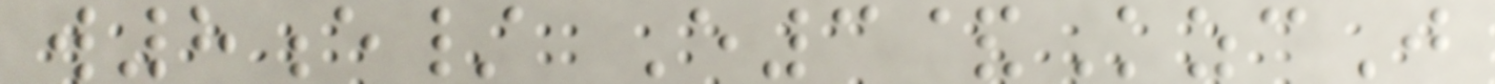w8e/ E3&KzcJ
